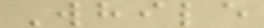While
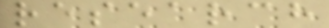research
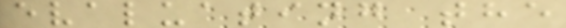evaluating the
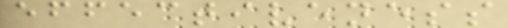effectiveness
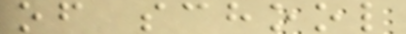of school
